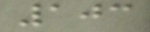103
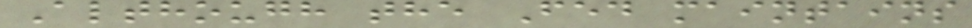Although the Fed maintains
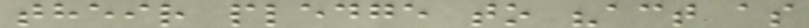their pledge to "act as
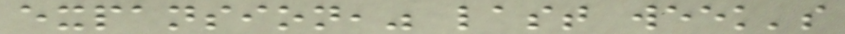expansion," last week's
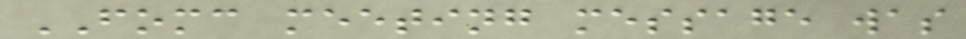FOMC meeting message was
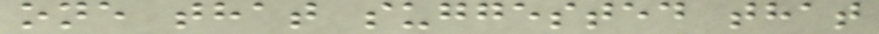one that suggested that
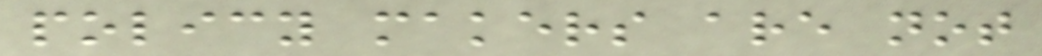policy makers are not
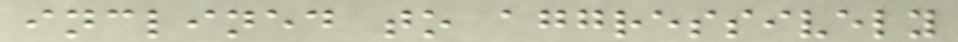inclined to aggressively
